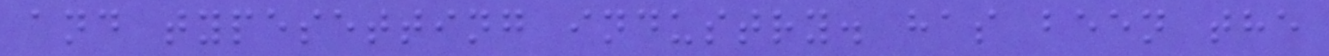and typesetting industry. has been the
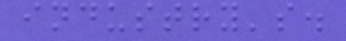industry's.
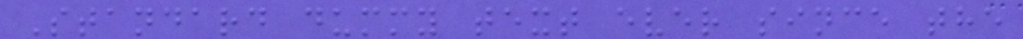Standard dummy text ever since the
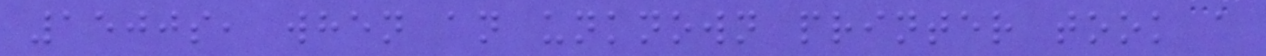1500s, when an unknown printer took a
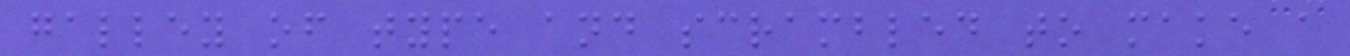galley of type and scrambled to make a
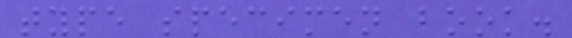type specimen book.
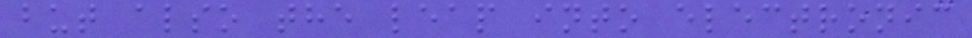but also the leap into electronic
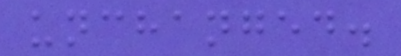unchanged.
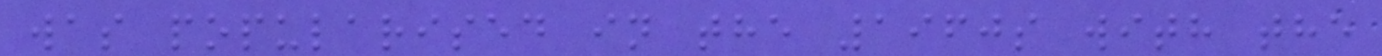was popularised in the 1960s with the
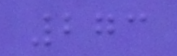273
